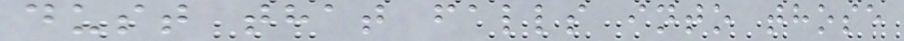dust that falls into those
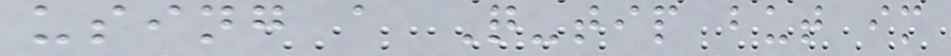using a Q-tip but im
